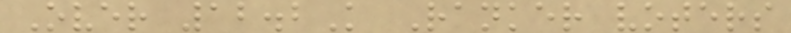Over 12.2K Ranker voters
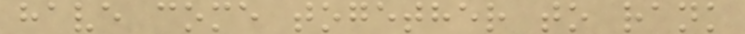have come together to rank
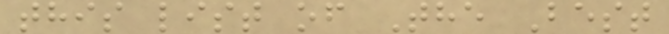this list of The Best
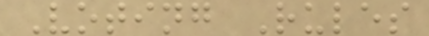Voting Rules
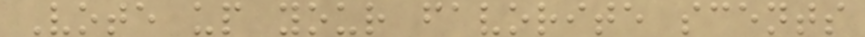Vote up your favorite scents
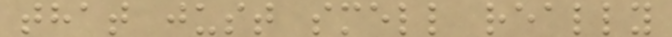that just smell really
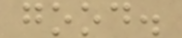good.
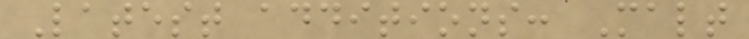Latest additions: Malt
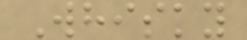Whisky
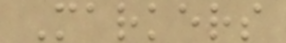Markers
